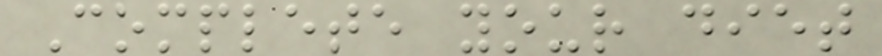Complete your diet
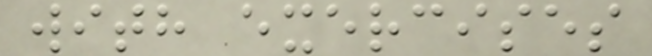with exercises
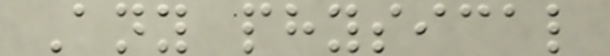Any physical
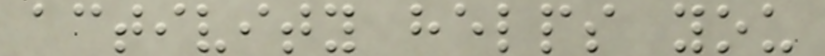activity helps you
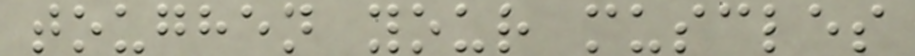toughen your muscles
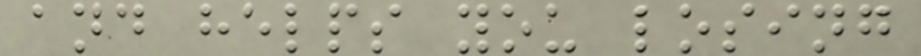and helps you losing
